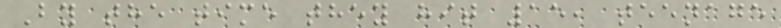By the time they hit 15, teenage
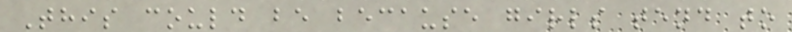This could be because girls tend to
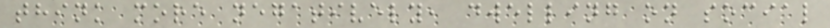think more negatively, dwelling on social
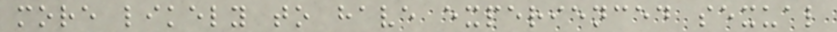more likely to have experienced sexual
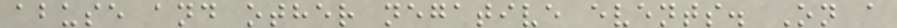abuse and other negative events. On a
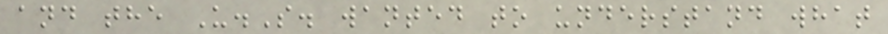and the U.S. wanted to understand what
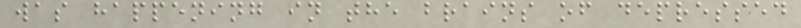was happening in the brains of depressed
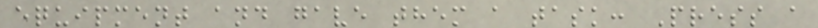equipment and gave them a task: Press a
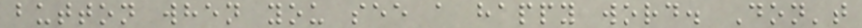button when you see a happy word. Don't
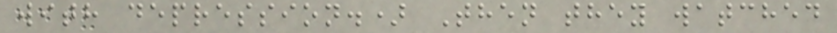with depression.) Then they watched
